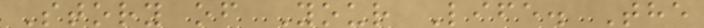Story of Your Life. The
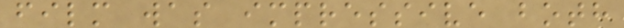film was impressive both
